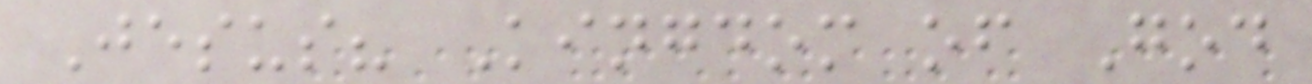Jesus? Kingdom of God
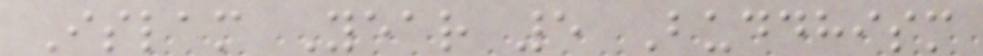Islam Year 5 Buddhism
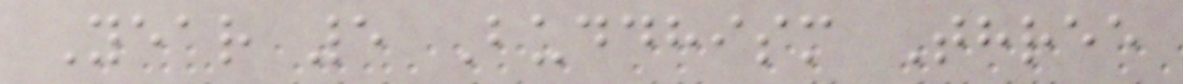Year 5 Buddhism Three
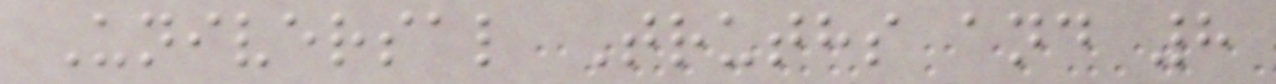Universal Truths and 8
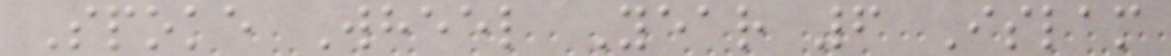Spoke Wheel Year 6 Islam
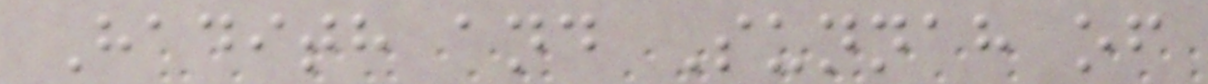Hadith and Sunnah of
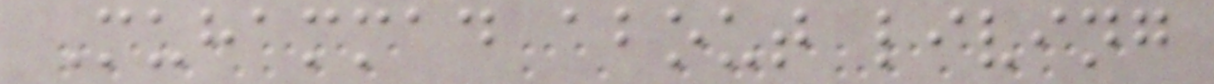Muhammad about living
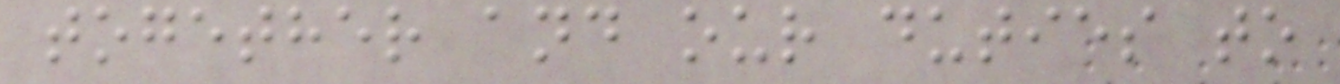together and our duties to
